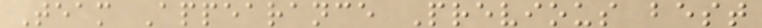Team Appearance Previous best
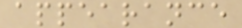appearance
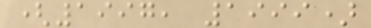(1997, 1999)
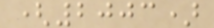(2003)
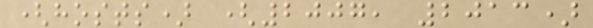(hosts) (2007, 2013)
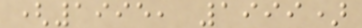(1995, 1999)
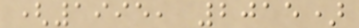(1995, 2015)
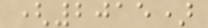(2015)
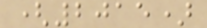(2015)
